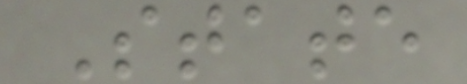State
